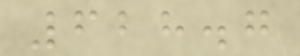628.7
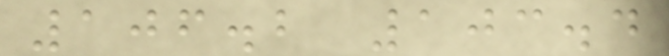106.2 103.4
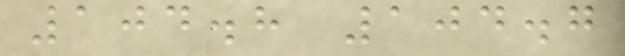104.8 104.7
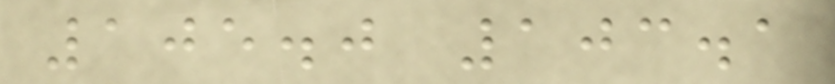105.0 103.1
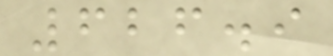626.9
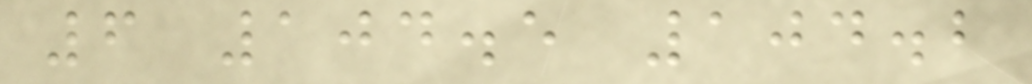6 104.5 104.2
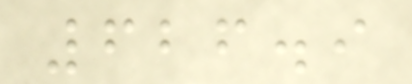626.9
